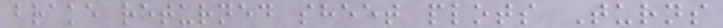brake returned sheet plots Turns
